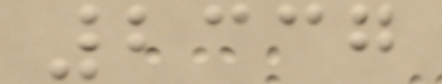2337
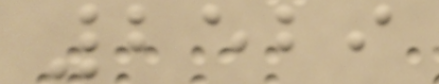2529
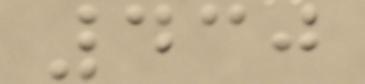430
